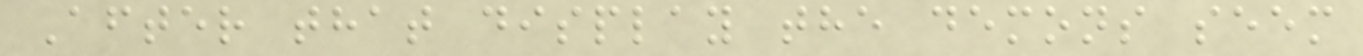After that display the demons seem
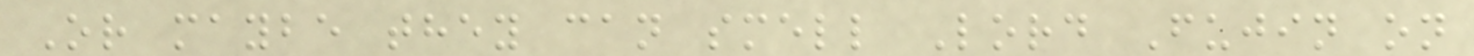Or maybe they can smell Lord Fujin on
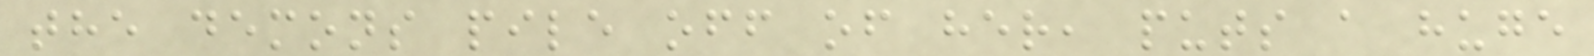the demons pile off of her, puts a huge
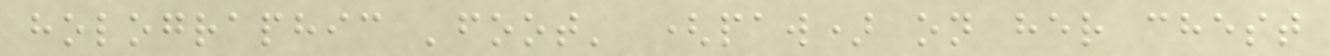holographic 'foot' (paw) on her chest
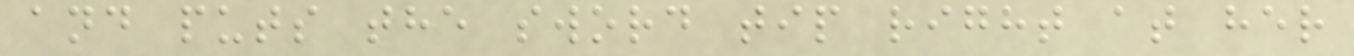and puts the sword tip right at her
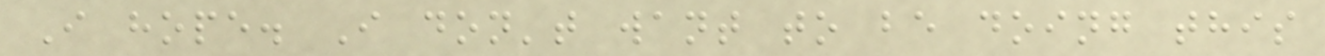I hope. I don't want to be doing this
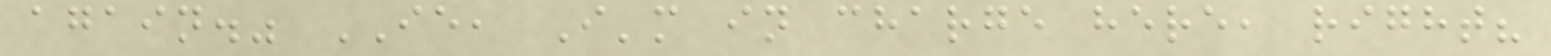again." IE, I'm in charge here, right?
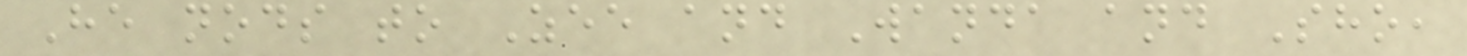He nods to Zee and Wanda and Sho,
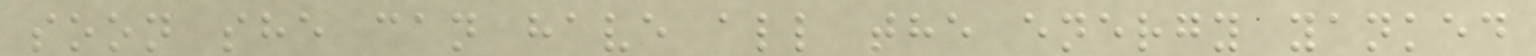soon she can have all the energy yanked
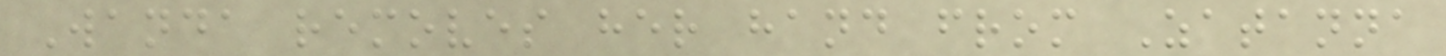Wanda removes her hand from Zatanna
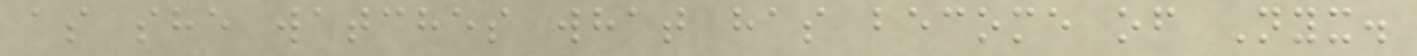as she watches what has become of Nyx.
